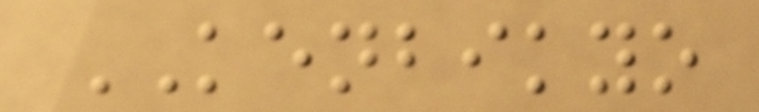KENBIKYO
